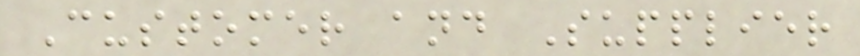Customer and Supplier
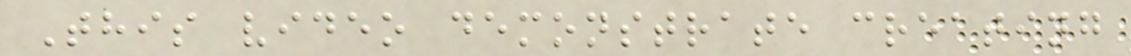This video demonstrate creating
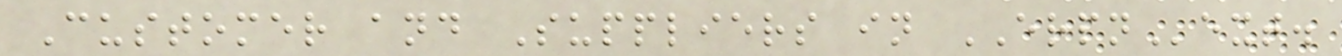Customer and Suppliers in ERPNext.
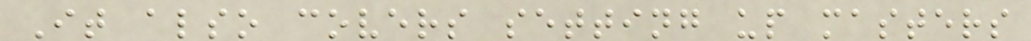It also covers setting up masters
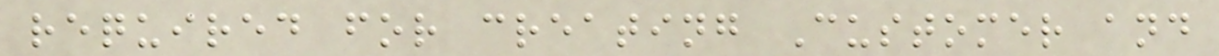required for creating Customer and
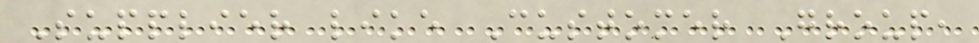Supplier like Customer Group,
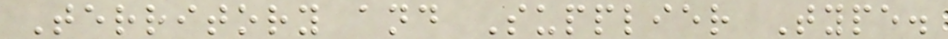Territory and Supplier Type.
